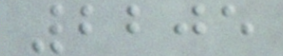2205
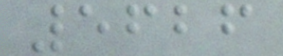5626
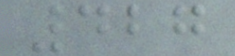427
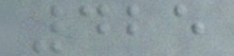425
